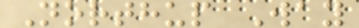Northup Way
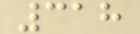318
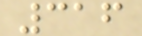316
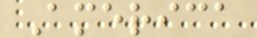America
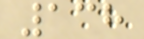138
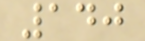140
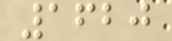1620
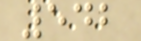542
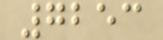7253
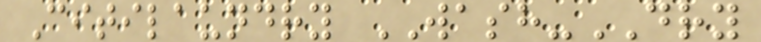Citilaundry WASH-DRY
